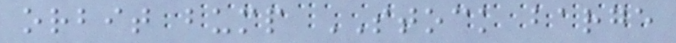orbit bump STOCK barge
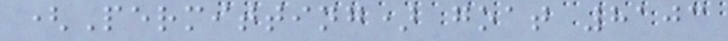(Permitting) goat 8103
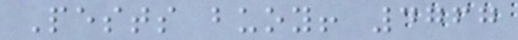Pests buoy! 4767
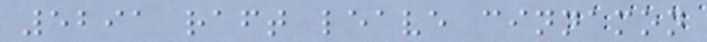5291 raft leave cinnamon
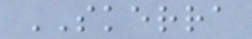SKERRA
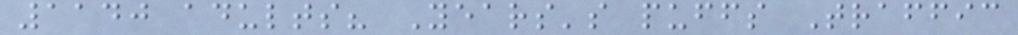1140 adults? Years's puffs Traffic
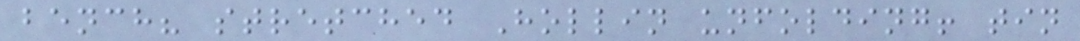bench? stretched Hollin unfolding! tin
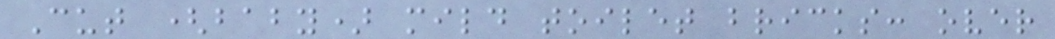Cut (baby) mild toilet bricks: over
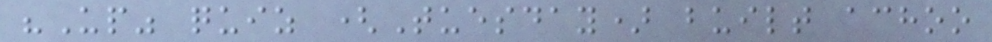"Up" quiz (Tuesday) built achoo
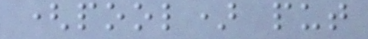(pool) put
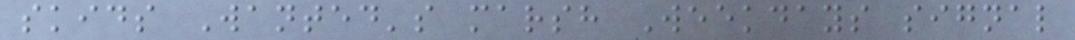skids Wanted's marsh Weekdays signal
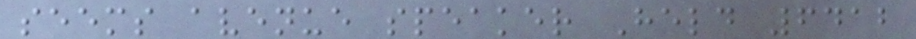seems avenue speaker Held 6412
